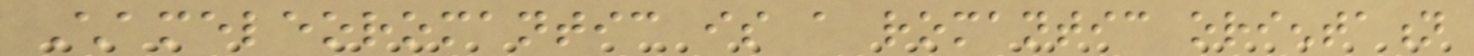Chameleoromantic is a romantic orientation
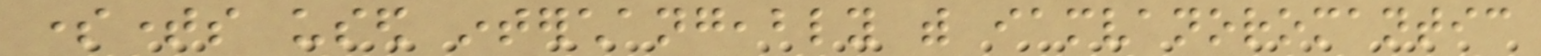sometimes used interchangeably with iamvanoromantic
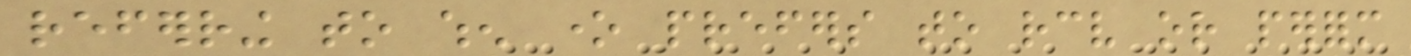referring to when one prefers to receive or perform
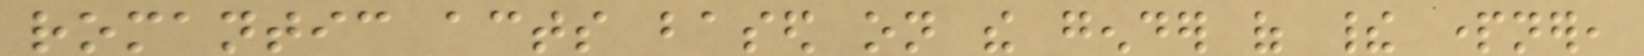romantic acts based on the gender of their partner,
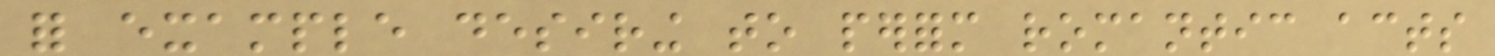for example desiring to perform romantic acts
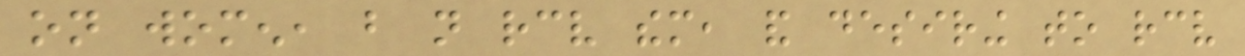on women, but not receive them, and desiring to receive
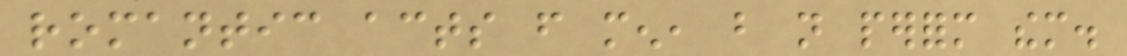romantic acts from men, but not perform them.
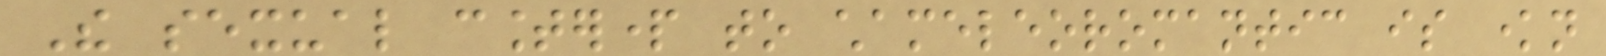The sexual counterpart to chameleoromantic is known
